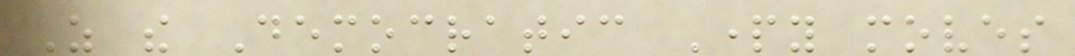As the Democratic Party moves
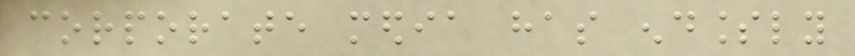corporate media has endlessly
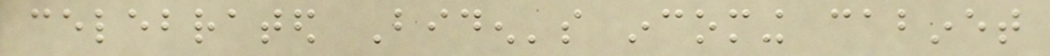celebrated Biden's incoming cabinet
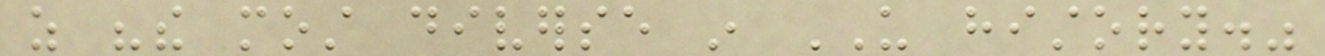as "the most diverse in US history."
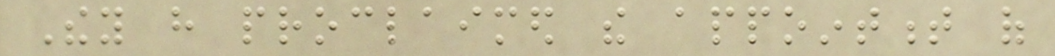They have proclaimed the appointment of
